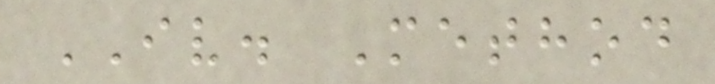IV. Method
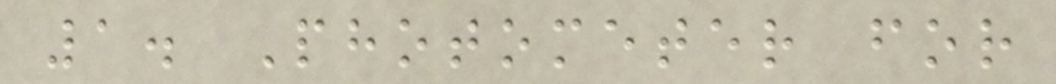1. Photometer for
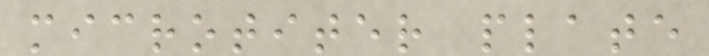microtiter plate
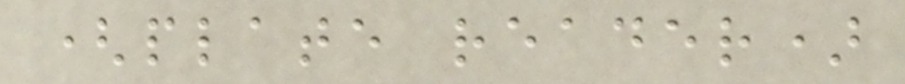(plate reader)
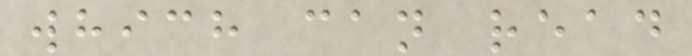which can read
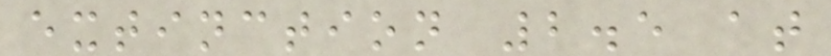extinction 2.5 at
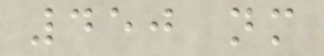450 nm
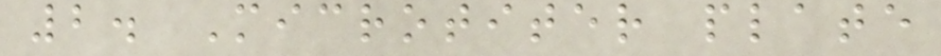2. Microtiter plate
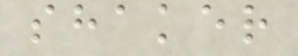shaker
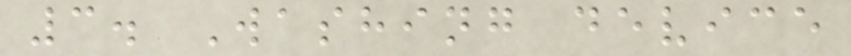3. Washing device
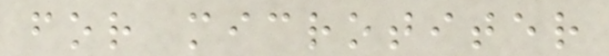for microtiter
